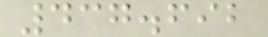437.692
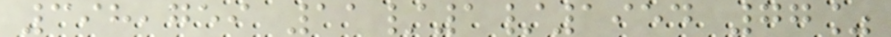398,759 11/1/1954 77%
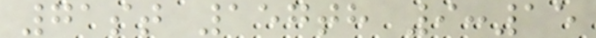71st 157th 9:15
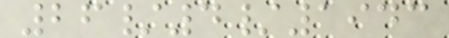26/4/1943
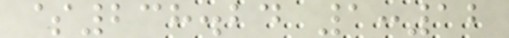$238.24 1:12
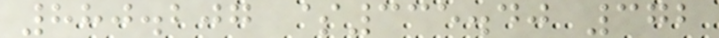880.207 $335.40 372
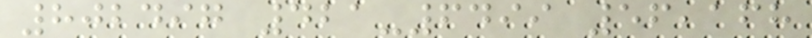802497 421-6499 56,168
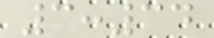3:34
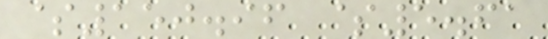$150.96 $5.61
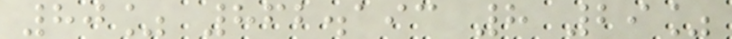80% 862.193 8 29%
